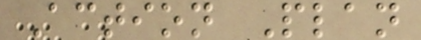Action Plan
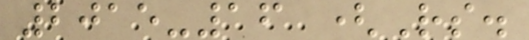2015-16 (Rs.
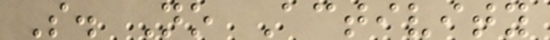S. No Activity
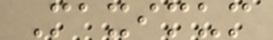Maximum
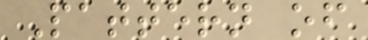Pattern of
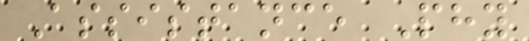Assistance Phy
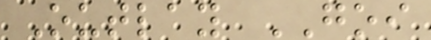Outlay GOI
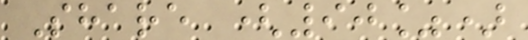Share (90%)
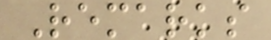Remarks
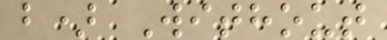b) Without
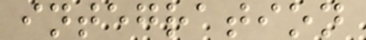integration
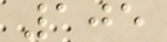105
